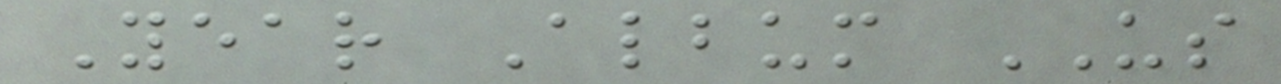Year Album US
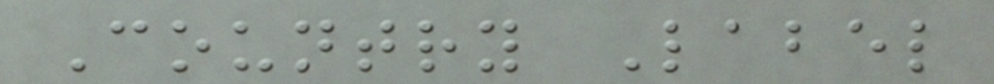Country Label
